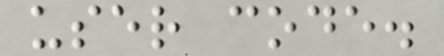user code.
